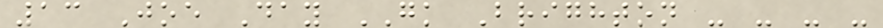13 Joe Day GK Brighton - - - -
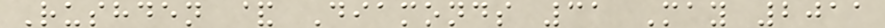Rushden & Diamonds 31 May 2011
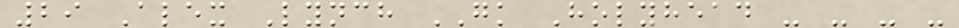29 Alex Lynch GK Holyhead - - - -
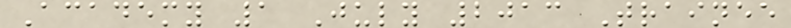Academy 1 July 2013 Trainee
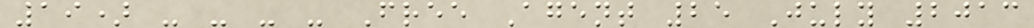19) - - - - Free Agent 25 July 2013
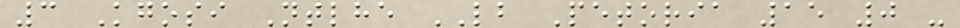3 Kgosi Ntlhe LB Petoria 15 0 -
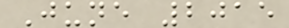June 2015
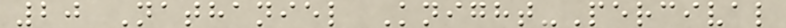20 Nathaniel Knight-Percival
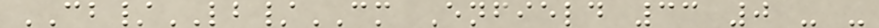CB/LB/CM Enfield 33 0 - -
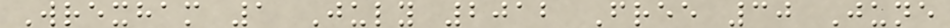Wrexham 1 July 2012 Free 30 June
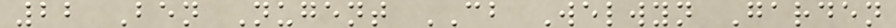22 Ben Nugent CB Welwyn Garden
